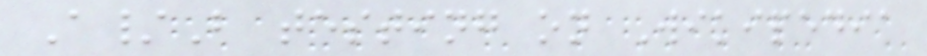A/B testing on Wikipedia
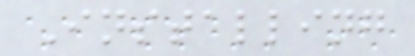Installing
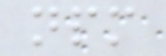npm
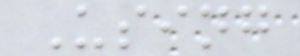Using
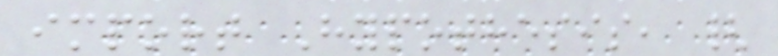import Hypothesis, {
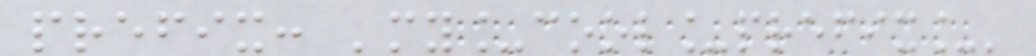prefix: 'my_cool_prefix_'
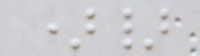)}
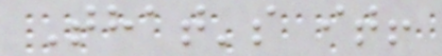That's it!
